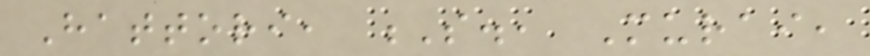Hattori, S., Murai,
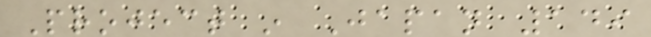Project in Japan 149
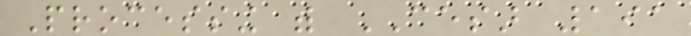Processing with CESAR 191
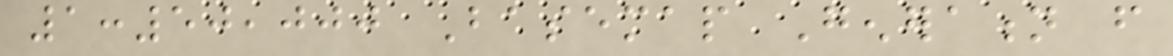1:50,000 Basemap Generation from
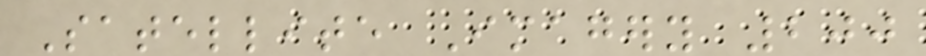Satellite Imagery 200
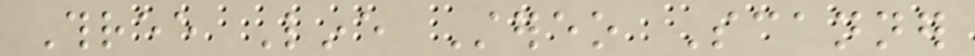Three Line Stereo Scanner
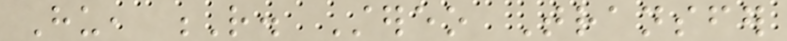Hu, R. Stereo Transfer
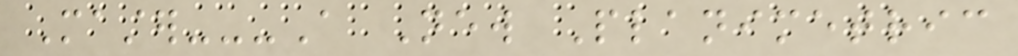Master---A New Planimetric
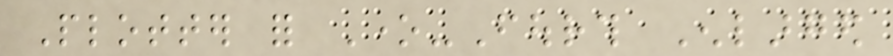Plotter for One-Fourth Enlarged
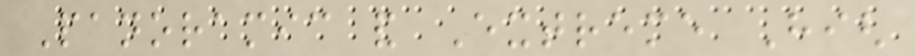Panoramic and Extreme High
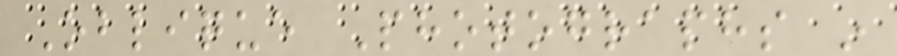Oblique Photographs in
